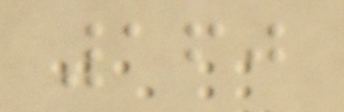160
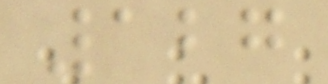127
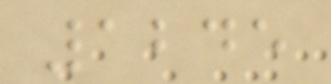1245
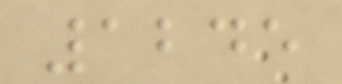1245
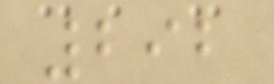292
